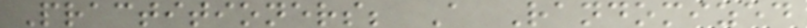Practitioners; A Randomized
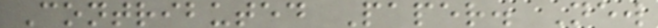Contributed Paper. New
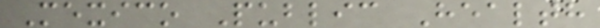Mexico Public Health
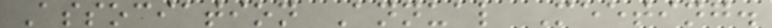Association Annual Meeting.
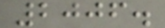2006.
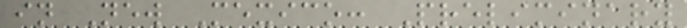in New Mexico: Preliminary
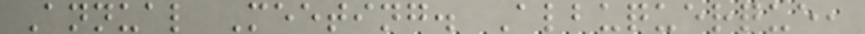Annual Meeting. Albuquerque,
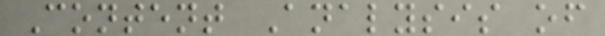Content Analysis of
